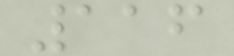116
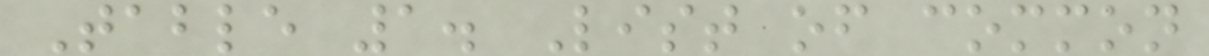Table 1. List of common
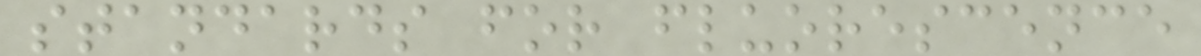standards for fluorescence
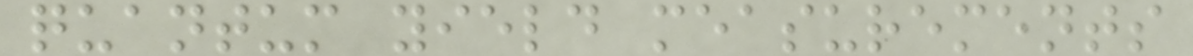quantum yield measurements
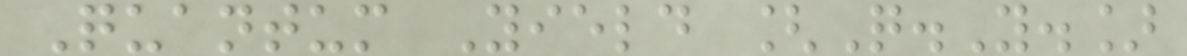Quantum Yield [Q.Y.]
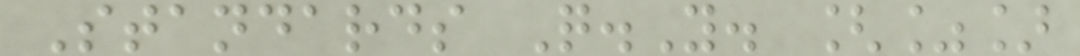Standards Q.Y. [%]
